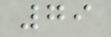79
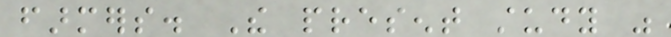farmers. The present study was
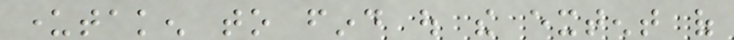undertaken to find out the extent of
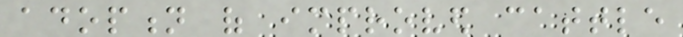adoption of improved cattle
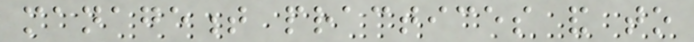management practices and to
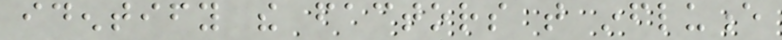identify the factors that influence
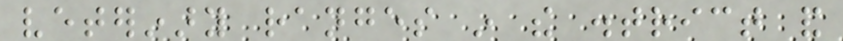veterinary ranges in the district and
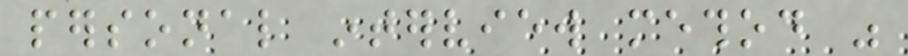personal interview method was
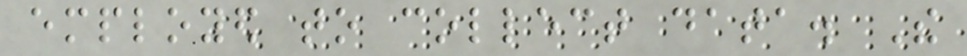employed to collect data. The
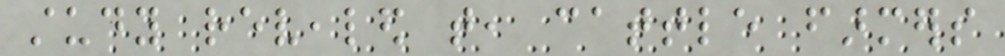study revealed that, cattle farmers
